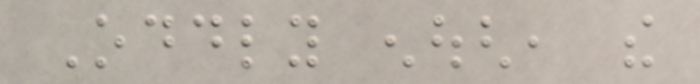Oddly enough, the
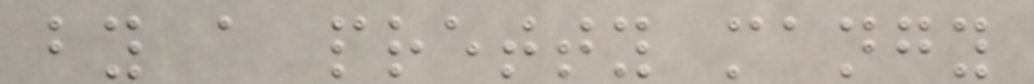by a pretty mangy
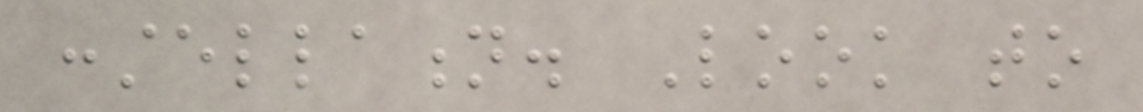constellation. Look to
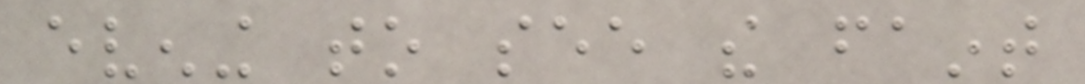evening to see the faint
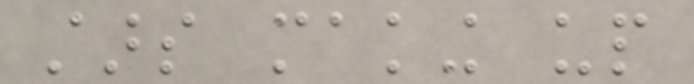stars making up
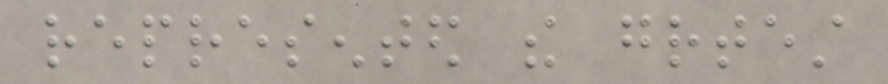represented the greatest
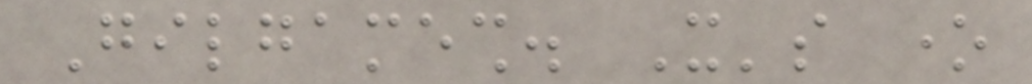Gilgamesh. It's one
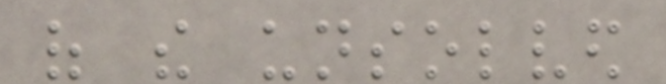of the unsolved
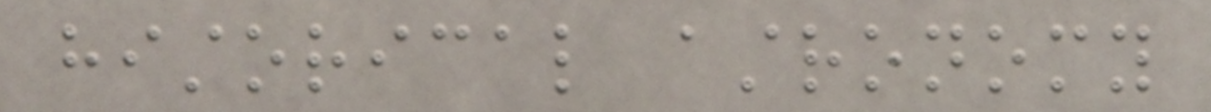historical astronomy
